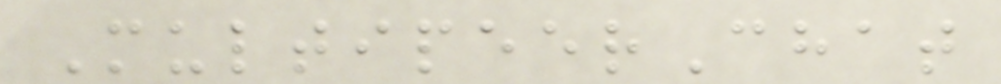MultipeerChat
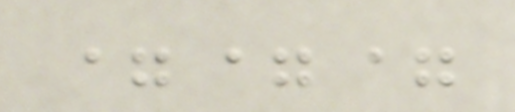===
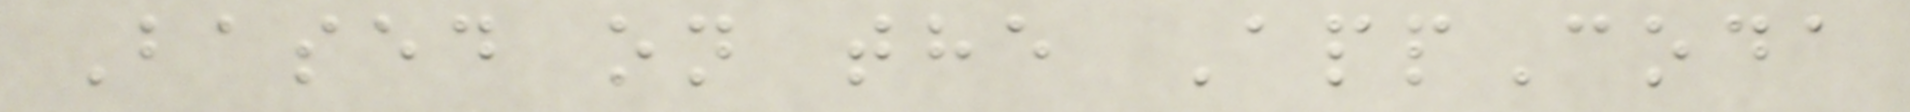Based on the AppCoda
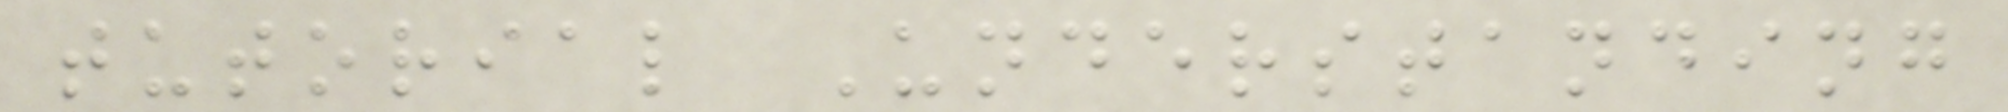tutorial Understanding
